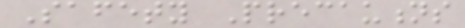Safety Precautions
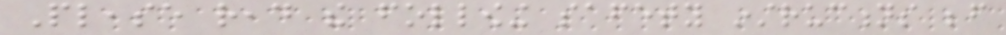Please read the following safety instructions before
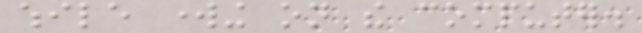while working on the computer.
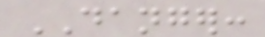DANGER:
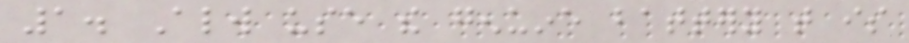1. Always use the genuine battery that is
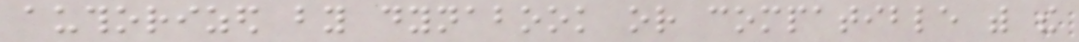authorized by dynabook or compatible with the
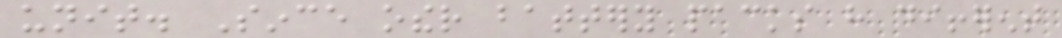unit. Since other battery packs have different
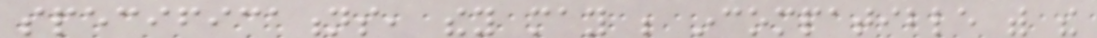specifications, they may be incompatible with the
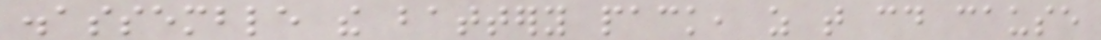disassemble the battery pack, as that could cause
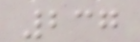237
